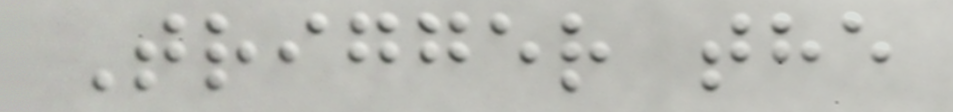Trigger the
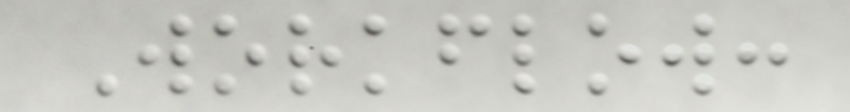Workflow:
